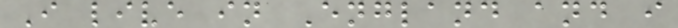I live in England and i
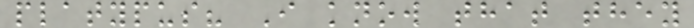platypus? I know that they
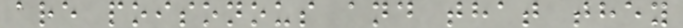are poisonous and that they
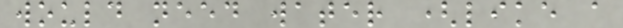would need water (like a
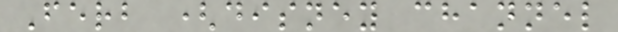Ferb (disney channel
